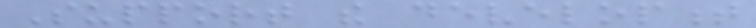Support the development
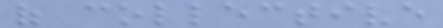of collective
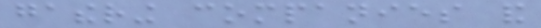gathering companies and
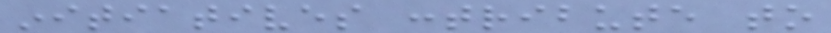initiatives contribute to
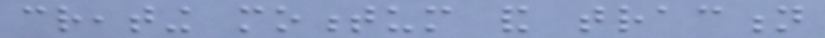creating momentum and traction
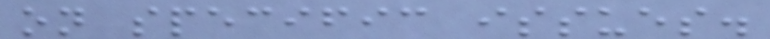on specific issues.
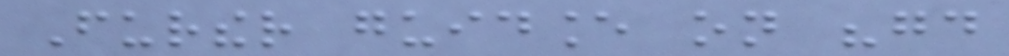Further guidance on "good
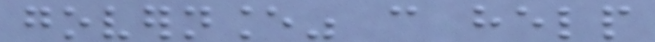governance" can help
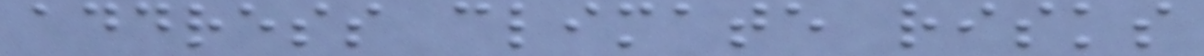address climate risks
